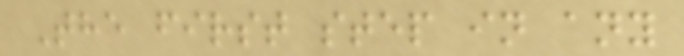The first step in any
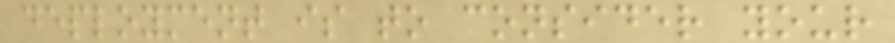deployment is to consider your
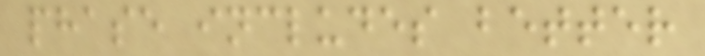phase includes better
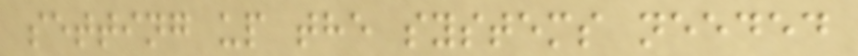setting up the systems needed
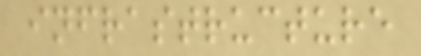infrastructure
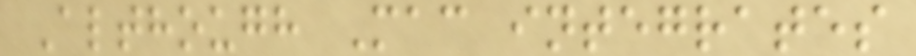Although Mac integrates
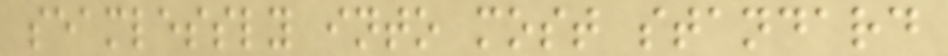seamlessly into most standard
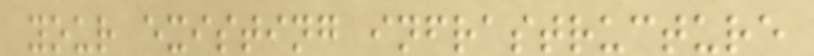your existing infrastructure
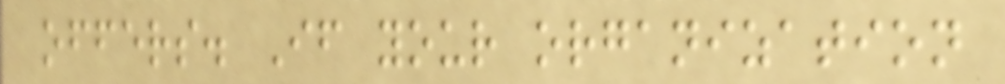offers. If your organization
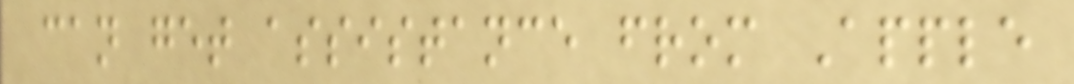can get assistance from Apple
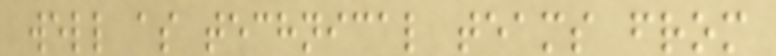well as technical teams from
